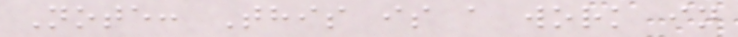Note: This is a work in
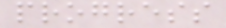progress
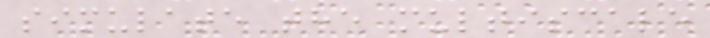simulate the multiscale
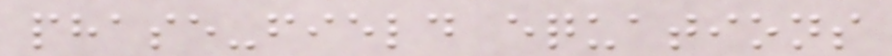phase-field equations
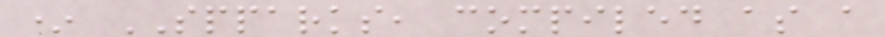* SPPARKS, compiled as a
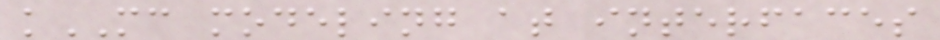kMC modeling at interfaces
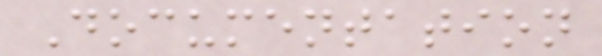Documentation
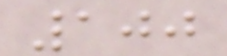100
